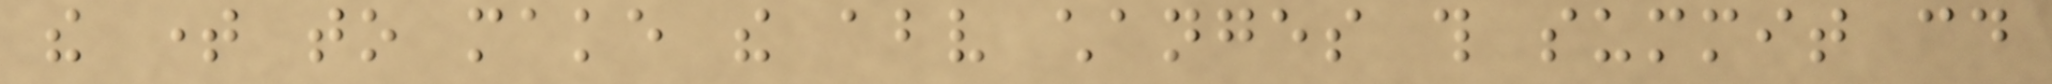the time to make the above changes this summit could
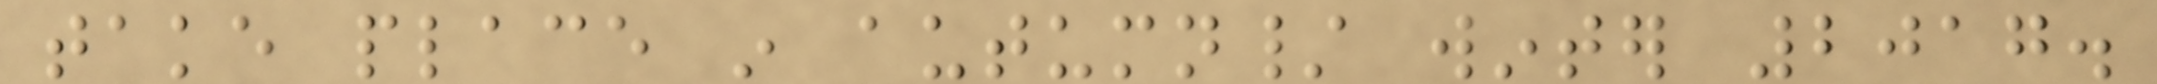take place in autumn/ winter 2017.
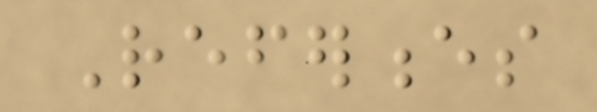References
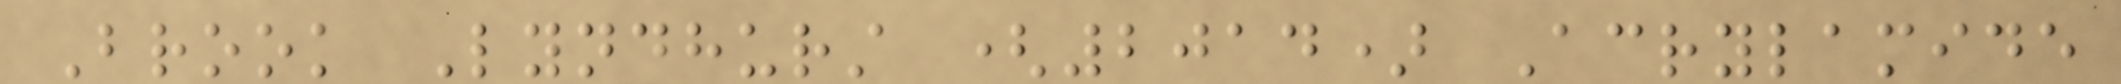Brook Lyndhurst (2014) Acrylamide
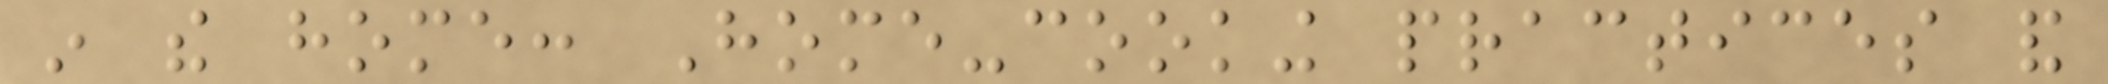in the home: Home-cooking practices and
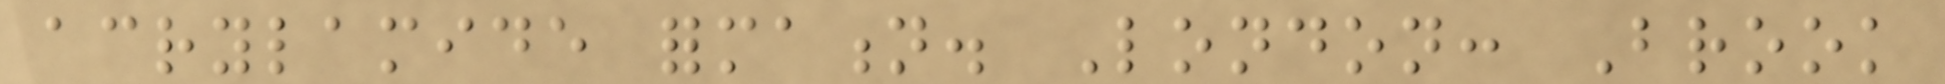acrylamide formation. London: Brook
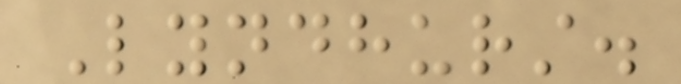Lyndhurst.
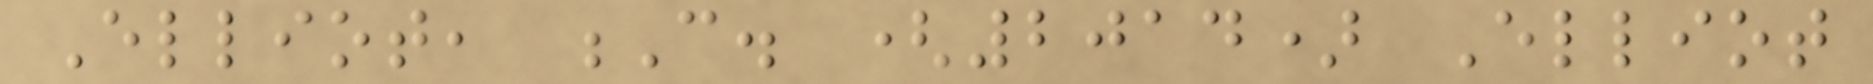Elliot, C. (2014) Elliot
